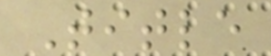Title
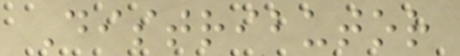Distributor
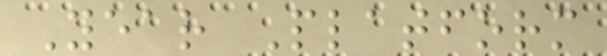Year Platform
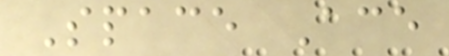Space Ace
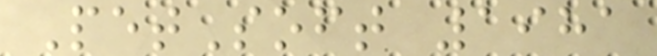PetSoft 1981
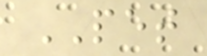PET
